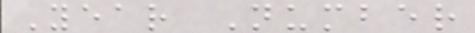Year Number
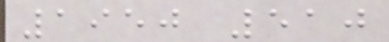1950 510
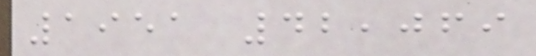1951 42,069
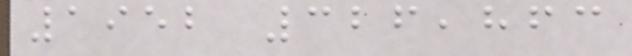1952 326,863
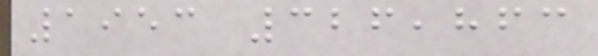1953 326,863
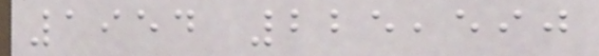1954 225,590
